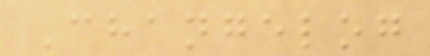Changelog
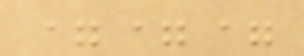===
